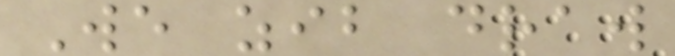We zib draw
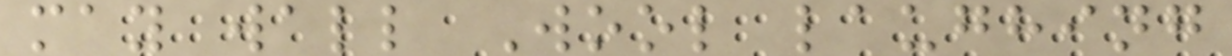may wall Wool laughing
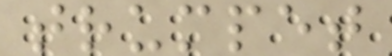trumpet
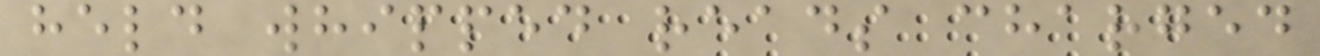held whipped reads charged
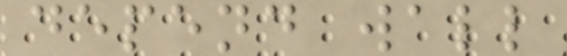depend wall
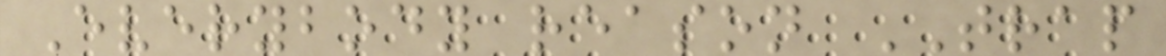Everybody reason TRAP
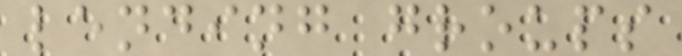lending groups
